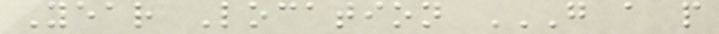Year Location G A P
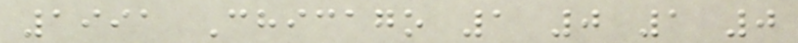1991 Chicago 1 0 1 0
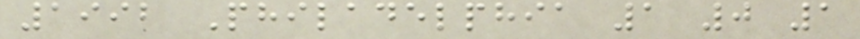1992 Philadelphia 1 0 1
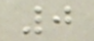0
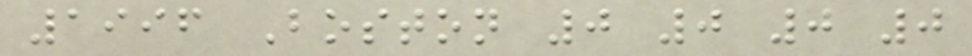1996 Boston 0 0 0 0
